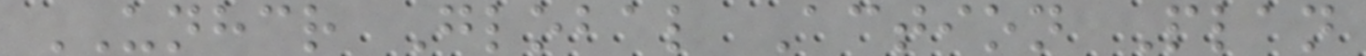UNHCR Global Action Plan
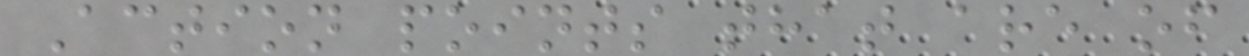Action points that are of
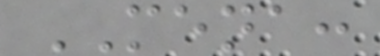MENA:
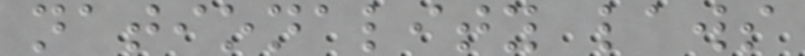nationality laws
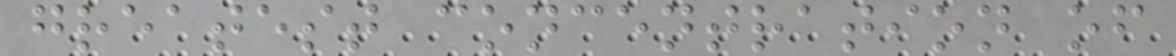greatest concentration of
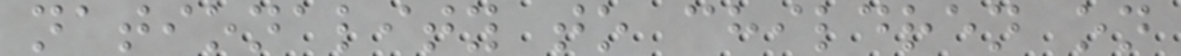nationality to children on
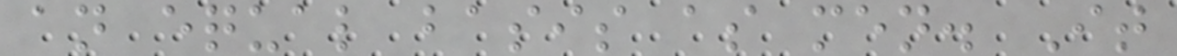an equal basis as men. It
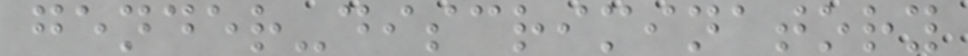gender-discriminatory
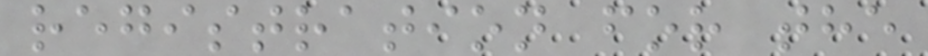registration for the
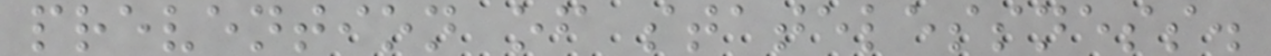prevention of statelessness.
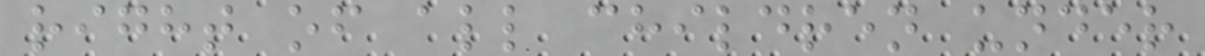right of all children under
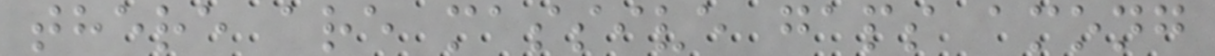there are massive gaps among
